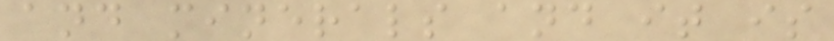and minerals and it is
